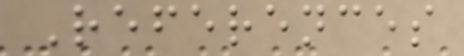References
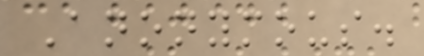Anonymous.
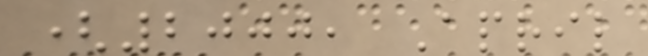(2000, April
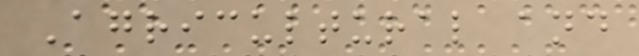Agricultural and
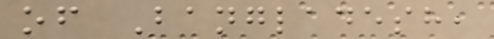of Bangladesh,
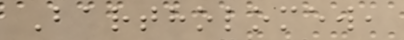Bartholomew,
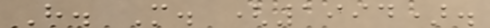H. M. (1994).
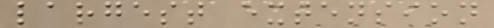largest extension
